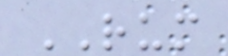RUM
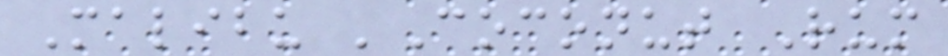Malibu 'Coconut Rum
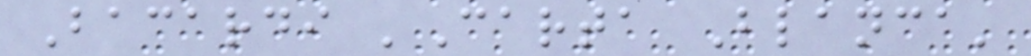Bacardi 'Carta Blanca'
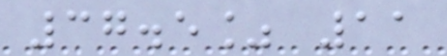37.5% 11
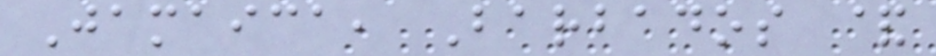Jamaica, Barbados &
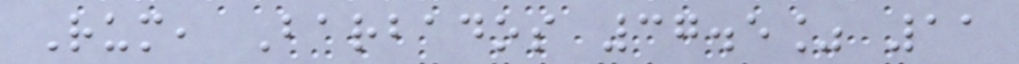Rum, Barbados 37.5% 11
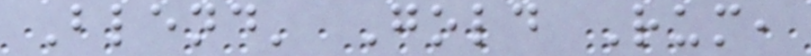Blend' Gold Rum,
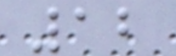12
